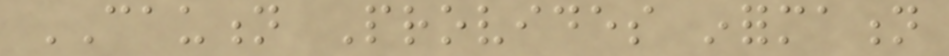CAUTION Provides information
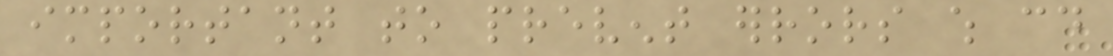important to prevent errors which could
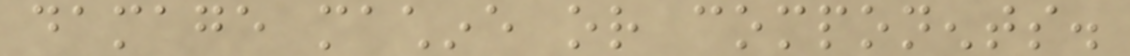damage machine or components.
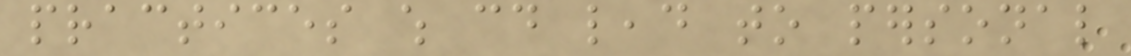practices which could lead to personal
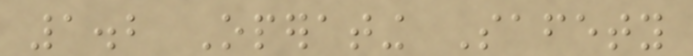1.2 Operating Safety
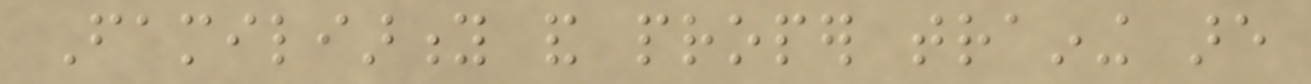Familiarity and proper training are
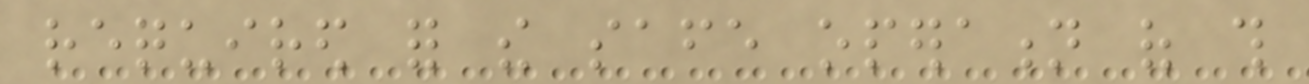required for the safe operation of this
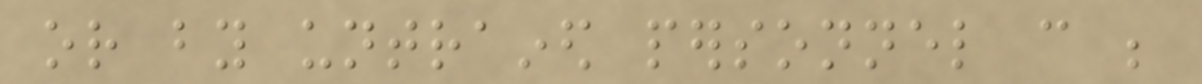or by untrained personnel can be
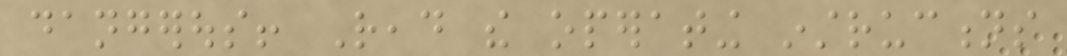dangerous! Read the operating instructions
